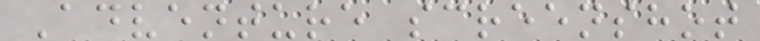Adventure screenshot
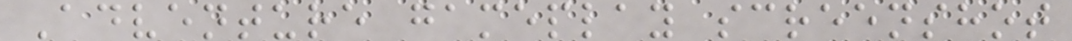Adventure gameplay screenshot
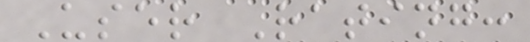User Rating:
